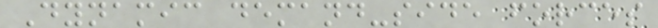Dynamic demand-side forces
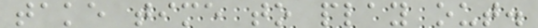take time to play out.
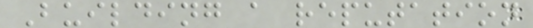Building a reputation
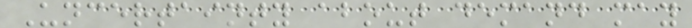Uncertainty about demand may
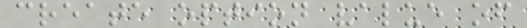create option value of
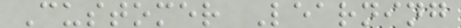Customer Learning
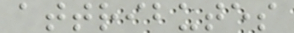attributes
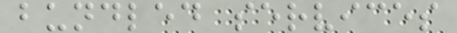bundled services
